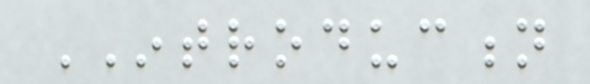INTRODUCTION
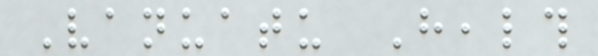Vanuatu Health
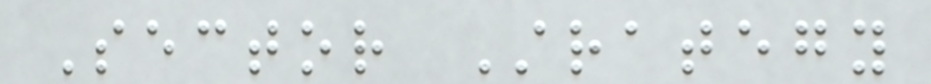Sector Strategy
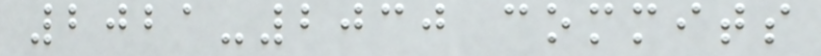2021-2030 commits
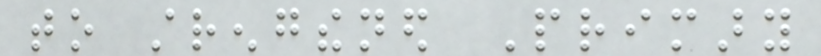to strengthened Primary
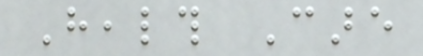Health Care
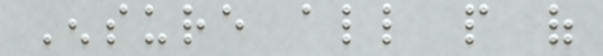Ensure all people of
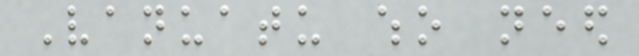Vanuatu who need
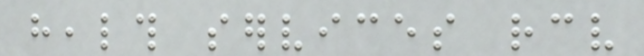health services receive
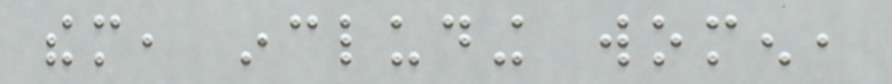them, including women,
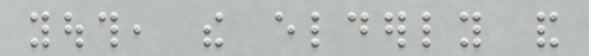youth, the elderly and
